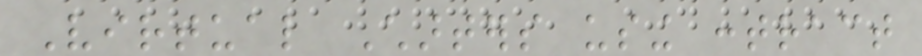Virtual Charters using contract
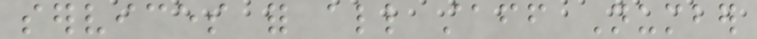services for all staff Number
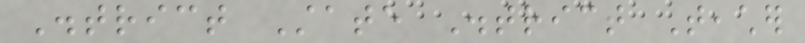District State District Teacher
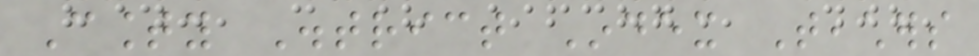County District Index Teachers
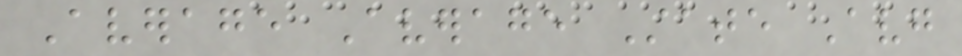Average Average State Avg
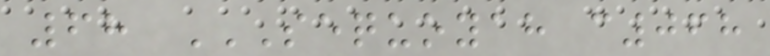68 SEQUOYAH C068
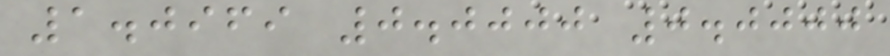1.0969 0.0000 0.0000
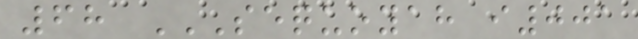68 SEQUOYAH I001
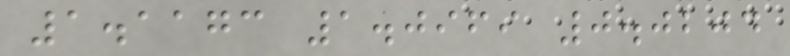1.1173 1.0969 0.0204
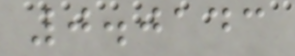0.0143
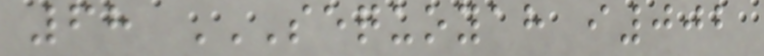68 SEQUOYAH I002
